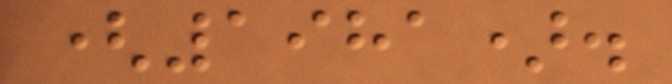(1981).
